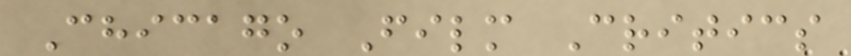Chicago Film Critics
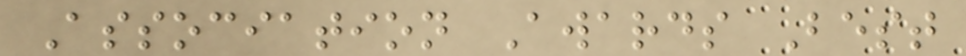Association Awards Best
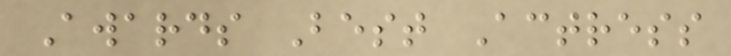Awards Best Actress
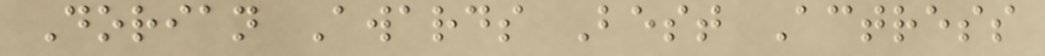Dorian Awards Best Actress
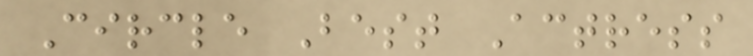Circle Best Actress
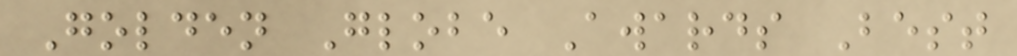Golden Globe Awards Best
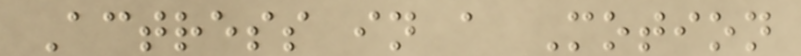Actress in a Motion
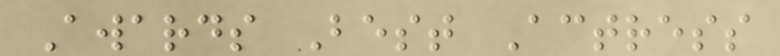Awards Best Actress
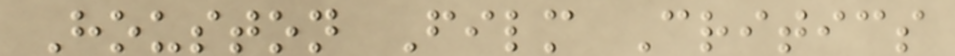Houston Film Critics
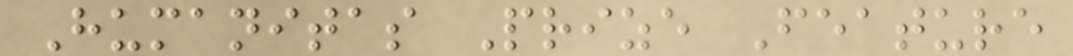Humanitas Prize Feature
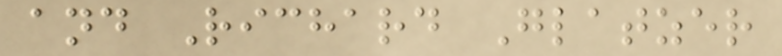and Richard Glatzer
